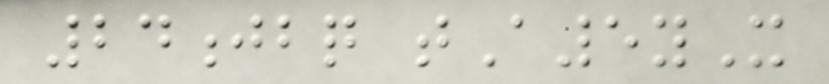24jbq tA5yX
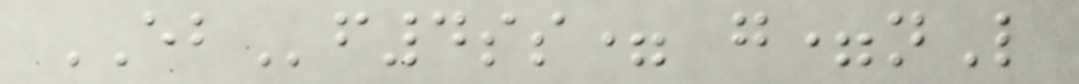EBf4ss= g=nL
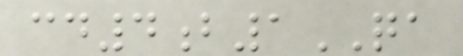cd4b1QA
